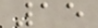15
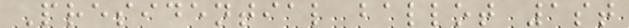Presidential ballot 1st
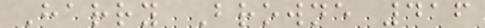Harry Browne 416
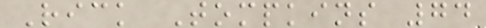Rick Tompkins 74
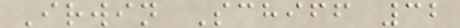Irwin Schiff 32
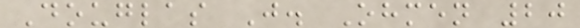Douglas J. Ohmen 20
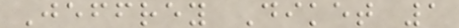Jeffrey Diket 1
